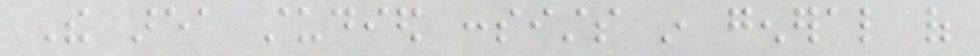The area studied consists in general of
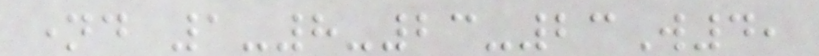named 1-8-23-23W4,
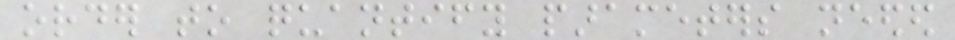order to quantify parameters needed
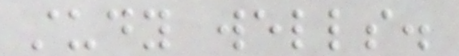study wells.
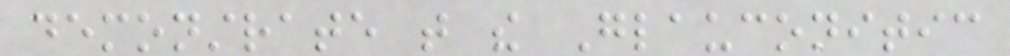demonstrate that the Glauconitic
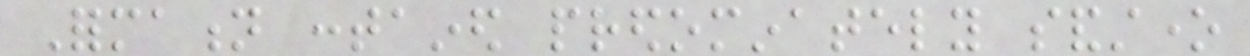Formation contained predominately sandstone
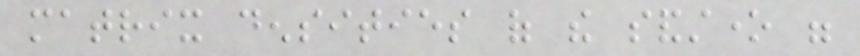matrix densities of the sandstone were
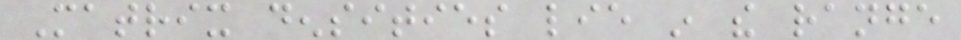Matrix densities lie in the range
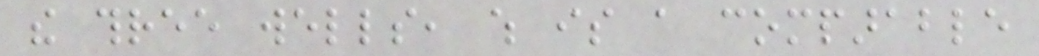the three wells, which is a comparable
